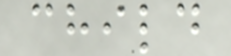child
